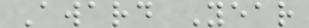Award Year
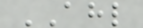AHL
